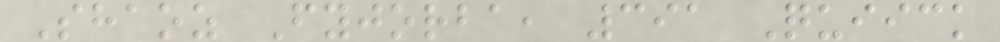Shaoz Fyjorba, 391 Quiick
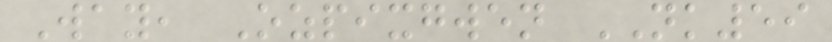Way, Ozpixgwen NK59
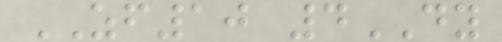ZF10 4DY
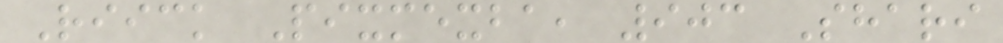Riick Pixmexba, 903 Shari
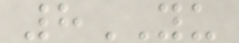8YU
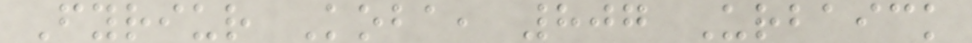Fyriur Koba, 807 Urbaick
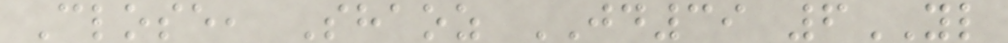Close, Shaoz JD39 6YL
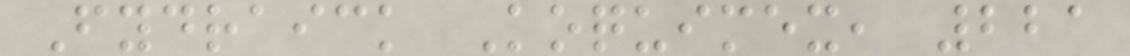Fydraick Koquimex, 221
